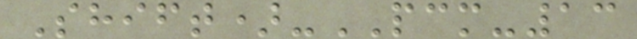Shift)-PCM-13
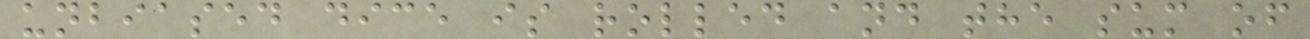unbiased dice is rolled and the sum of
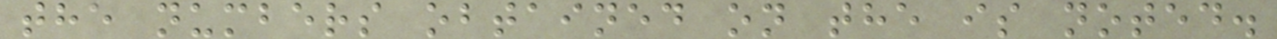the numbers obtained on the is noted.
